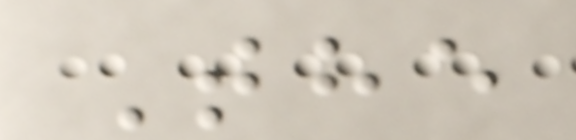The
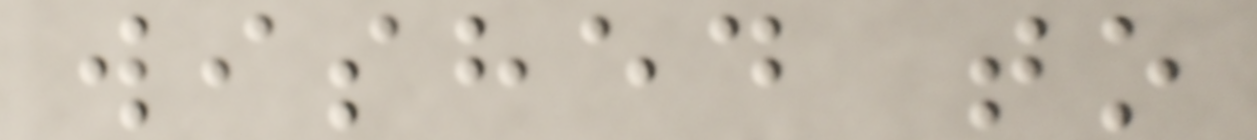wished to
